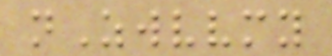nZwvvmy
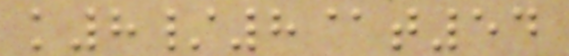k8/8@t54
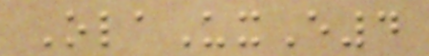OlaUxE4
